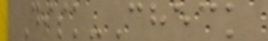Disk-Check
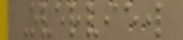Overview
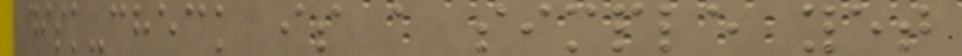disk-check is a simple yet
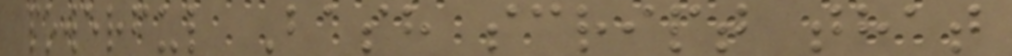powerful Bash script that
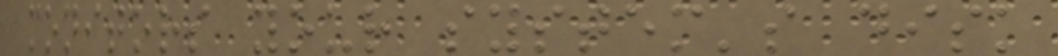monitors your system's disk
